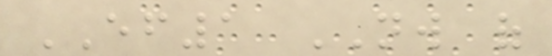EF1 NW of
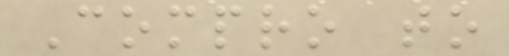Compro to
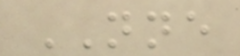NNE
